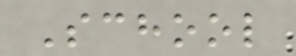School
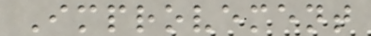Improvement
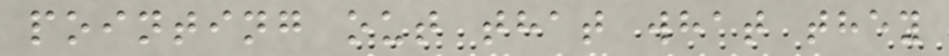pointing out that what they
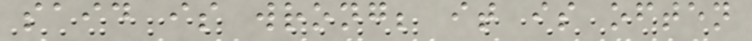said is wrong; it is often
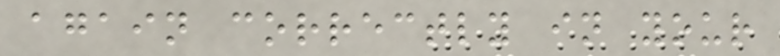again correctly in your
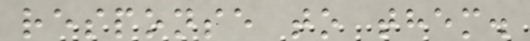response to them.
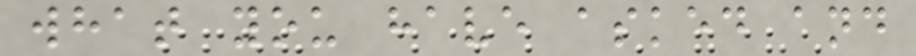what you have asked and
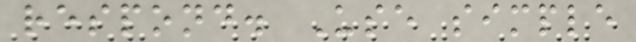respond. Use simple
